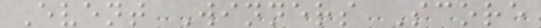Event Winners Score
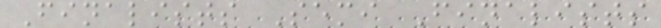Finalists Semi Finalists
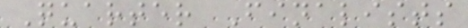Quarter Finalists
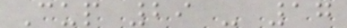Cup 29 - 17
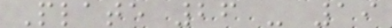Plate 26 - 19
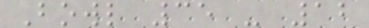Bowl 35 - 12
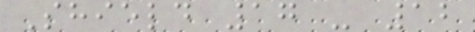Shield 17 - 12
